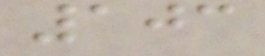103
